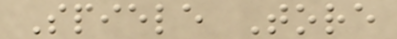Spiele Tore
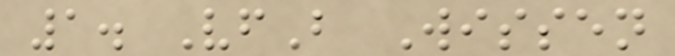1. VfB Wissen
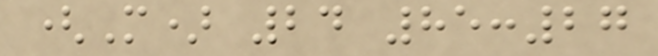(M) 24 85:27
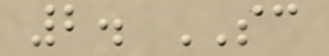2. SC
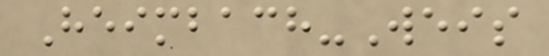Heimbach-Weis
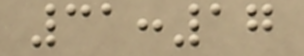31:17
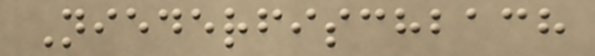Niederfischbach
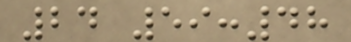24 59:48
